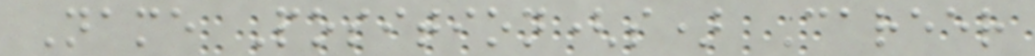Name Position(s) Career
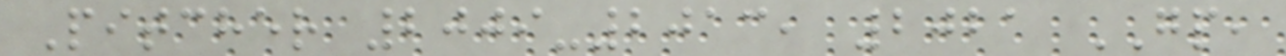Pitcher 2009-2013, 2021 GP,
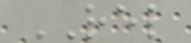REL
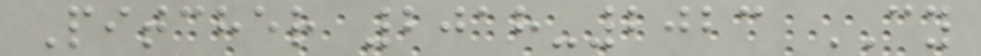Pitcher 2018-2023 CY
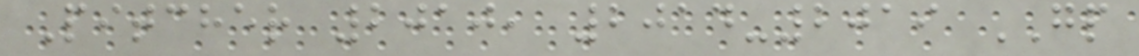Pitcher 2010, 2014-2019 GP
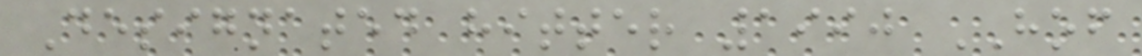Designated hitter 1990 HOF
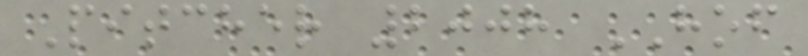Pitcher 2008 HOF
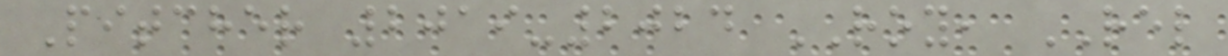Pitcher 2019-2024 ROY, REL
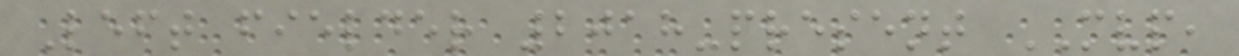Left fielder 2018-present MVP,
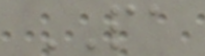PA
